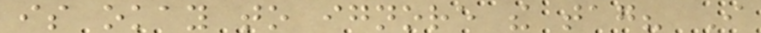is okay to ignore the tag? I
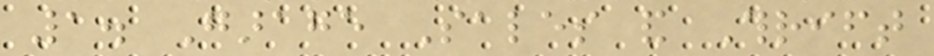1. Garage Sales and Thrift
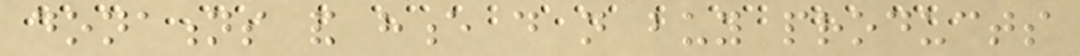donations and hence do not buy products
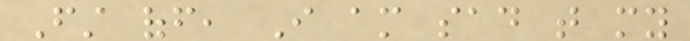First off, I am sad that my
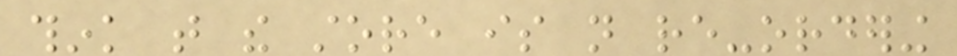think that the store is not re-ordering
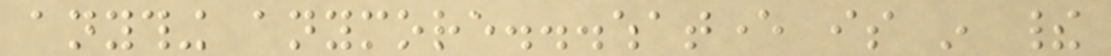anything anymore...whatever is in their
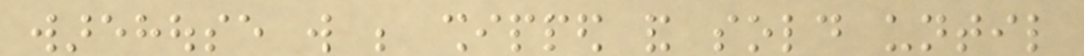warehouse will be shipped and sold until
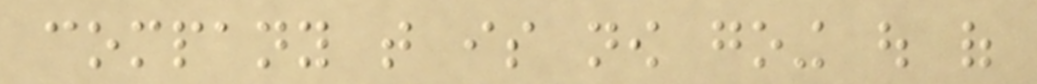company that is now going out of
